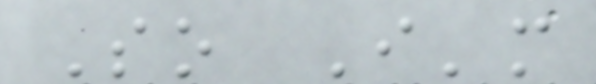So I'm
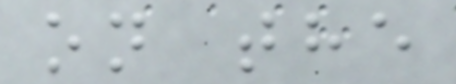on the
